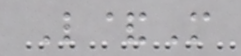L&M
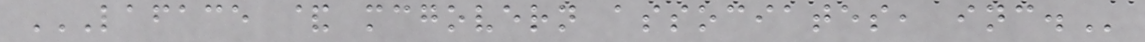LAFACE & MCGOVERN ASSOCIATES, INC.
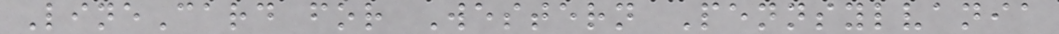LineCard for Western Pennsylvania
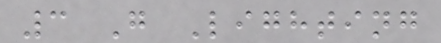3 G Lighting
